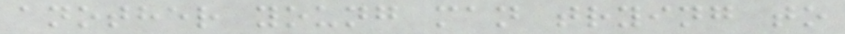another young man trying to
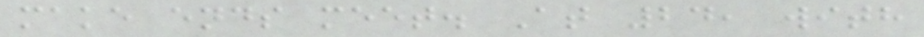make ends meet. At 24, with
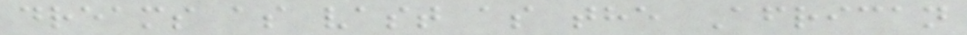dreams as vast as the African
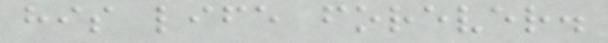his life forever.
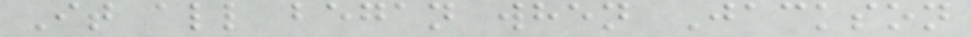It all began when Jackson
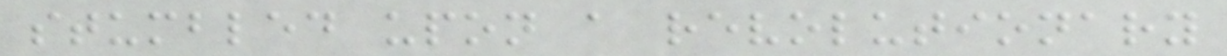stumbled upon a revolutionary
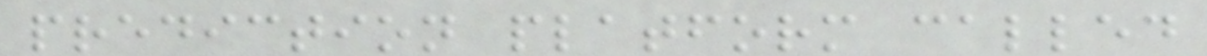prediction platform called
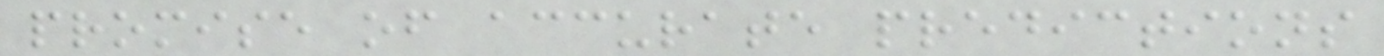promise of accurate predictions
